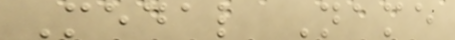Medal Name
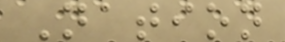Nation
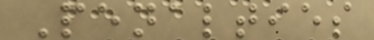Penalties
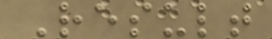Result
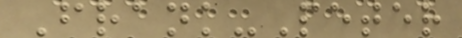Frank-Peter
